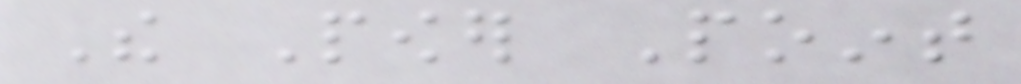The Power Point
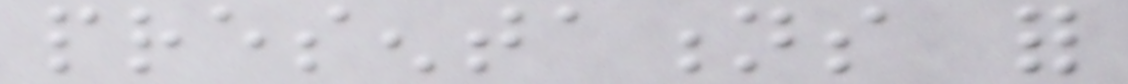presentations for
